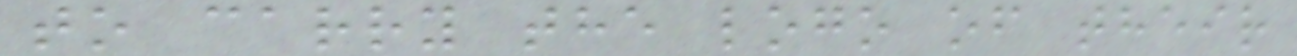to carry the logo of their
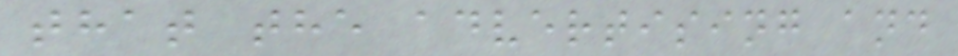that the advertising and
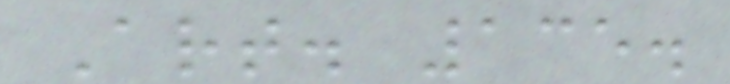Art. 135.
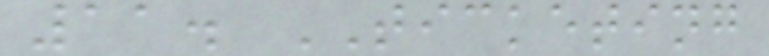11. TICKETING
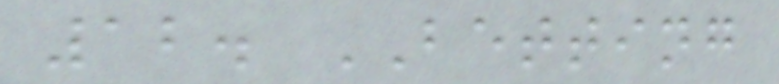12. BETTING
